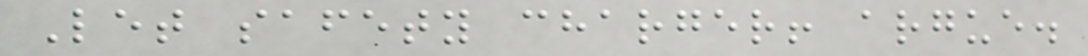Let safety charger! argue.
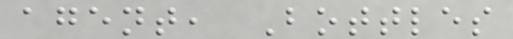agent, Bottles
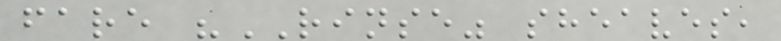fare "RINSE" sheaves,
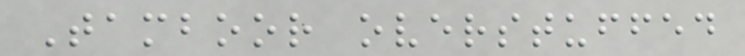Tamboor overstuffed
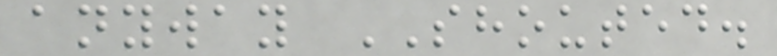anyway SHOUTED.
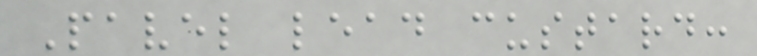Pavel lead custard:
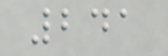241
